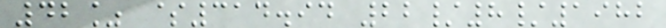42% $314.94 22/8/1982
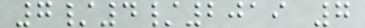7/4/2019 7
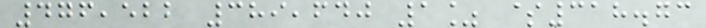476,522 389,640 1% $318.73
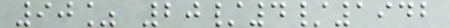90% 20/4/1942
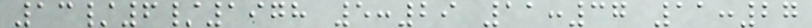13/6/1978 5:29 11:37 11:27
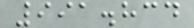991.834
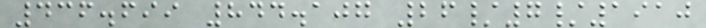436.699 844.107 26/7/1910
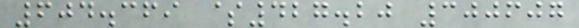604.369 $427.20 300607
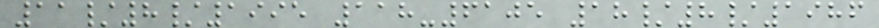11/8/1995 118-6105 18/8/1986
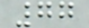77
